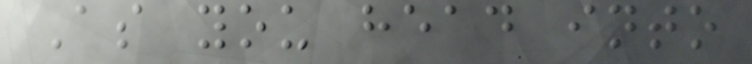As you head into
